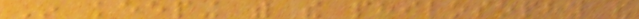In keeping with the philosophy and
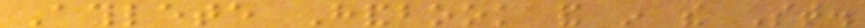Athlete Handbook and in the St.
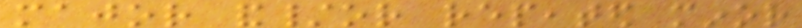major and/or repeated minor
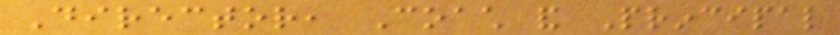Director, Coach and Principal
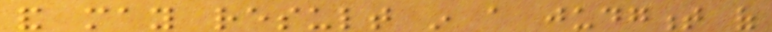and may result in a judgment of
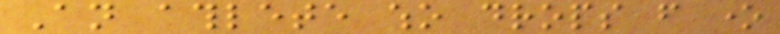An athlete who drops from one
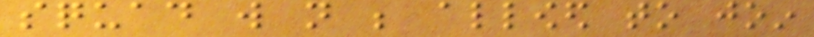squad will not be allowed to join
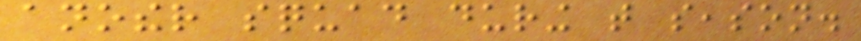another squad during that season.
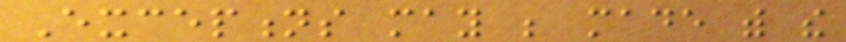Exceptions may be made with the
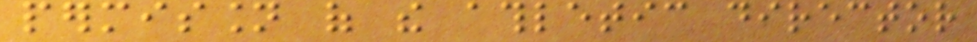permission of the athletic director
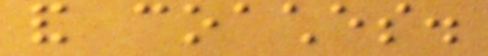and coaches.
